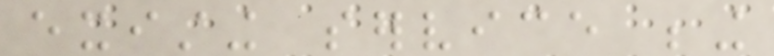existing service being
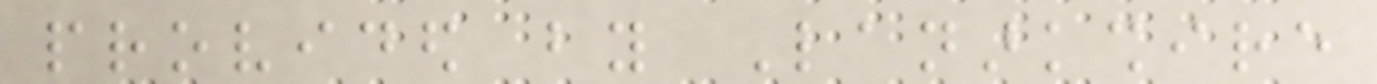provided by Lanarkshire
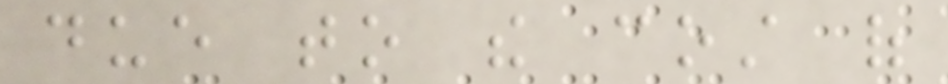due to the cost of
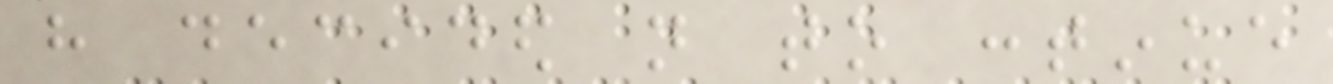have decided not to continue
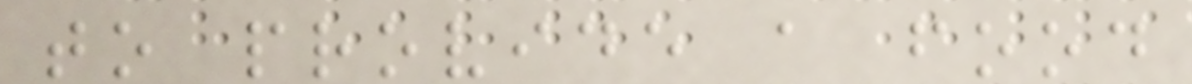to provide a food
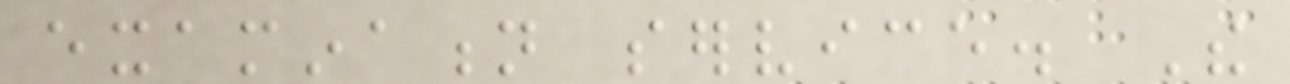examination service. The
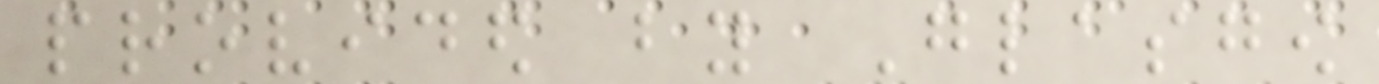provided by Glasgow
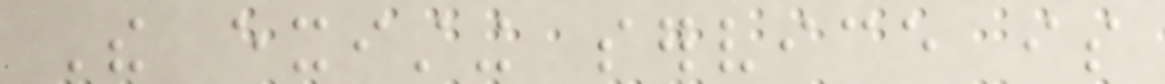The existing service is
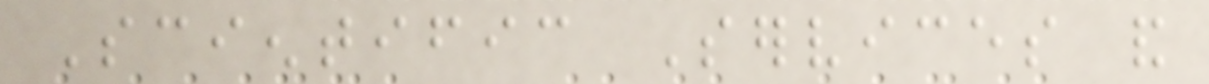Scientific Services and
